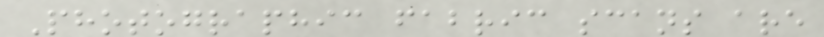Photographic fabric scans are
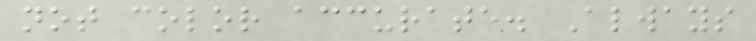not color accurate. Always
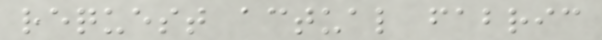request actual fabric
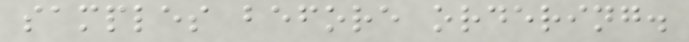samples before ordering.
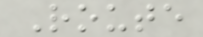Route
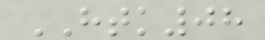HTK08
